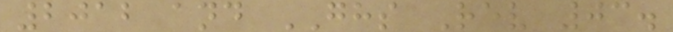2012 and GHS Rev 03.
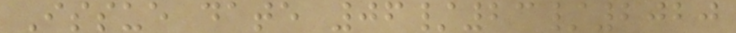Issue date 06/23/2020
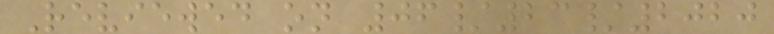Reviewed on 06/23/2020
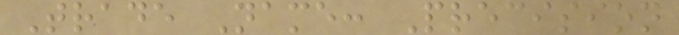Trade Name: Precision
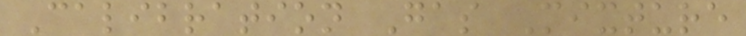Calibration Gas Mixture
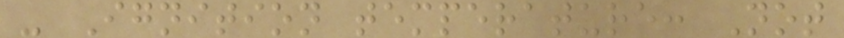- Ignition temperature: Not
